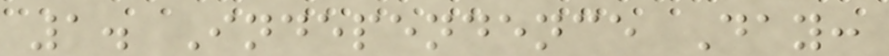1. Independence Day:
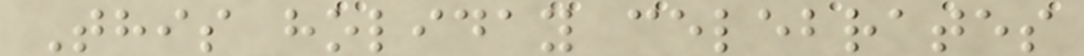This holiday celebrates
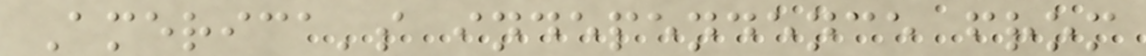America's independence from
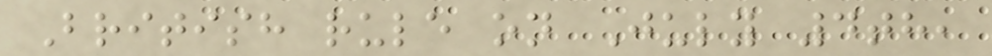British rule on July 4th,
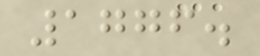1776.
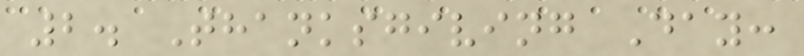2. Thanksgiving Day:
